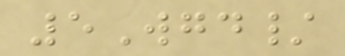5Wgd/
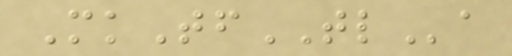MkTfTLa
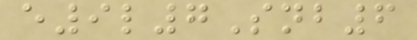e9l7Snb6
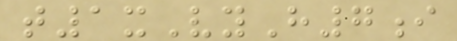t1xVyH7i
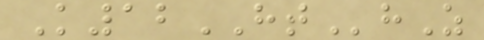K12HThZ
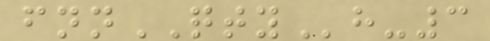fnnQTYh-3
